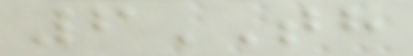6TH
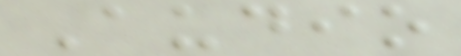Audio
